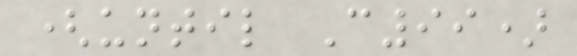(until C99)
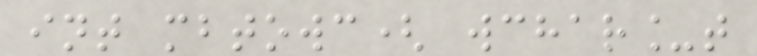int mbtowc( wchar_t
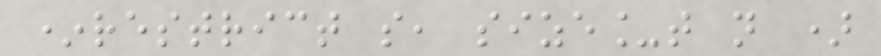*restrict s, size_t n )
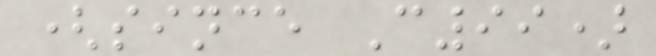(since C99)
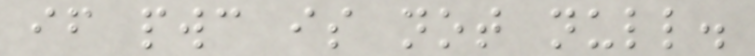if pwc is not null.
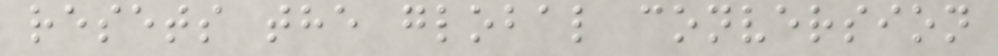resets the global conversion
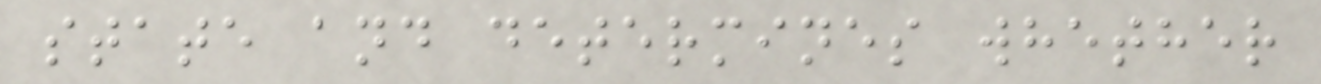state and determines whether
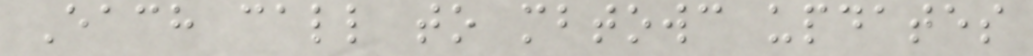Each call to mbtowc updates
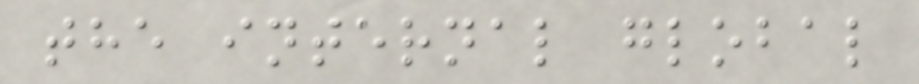the internal global
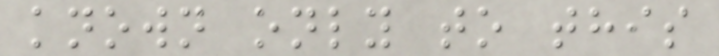known only to this
